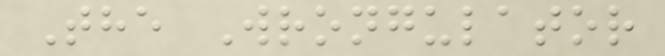The Wrongulator
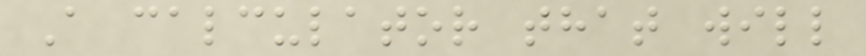A calculator that will
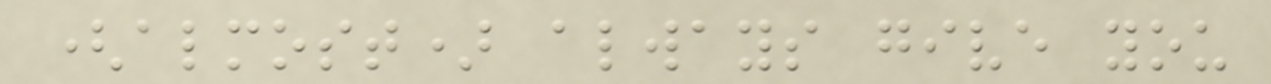(almost) always give you
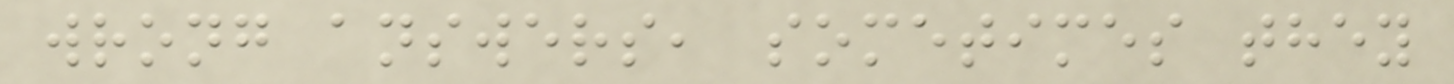wrong answers, sometimes they
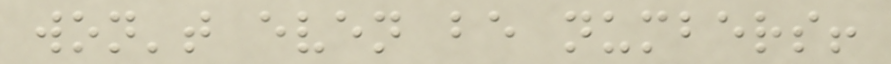won't even be numbers!
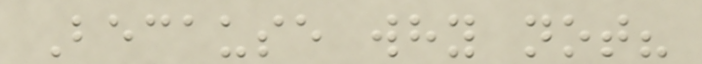Because why not?
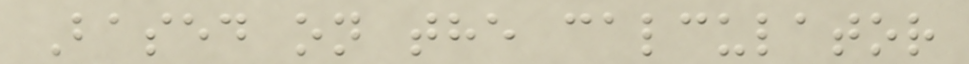Based on the calculator
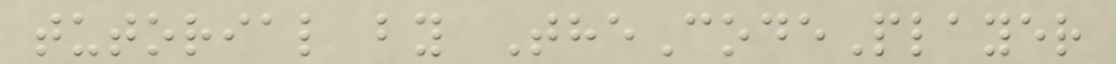tutorial by TheCodePlayer
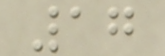17
